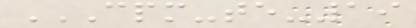CPM-TE-19
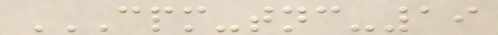CPM-TNC-19
